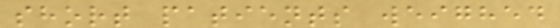short patients weighed
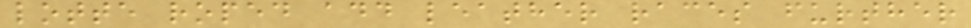lotte roped add leather races further
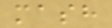mash
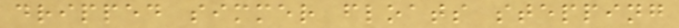dripped simmer floats stepping
